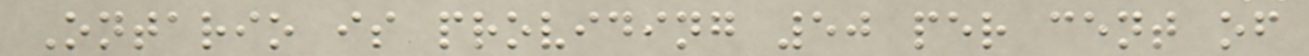Ontario is providing 50 per cent of
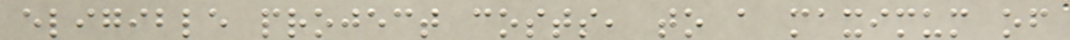eligible project costs, to a maximum of
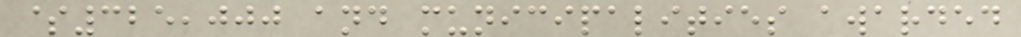$325,000 and municipalities awarded
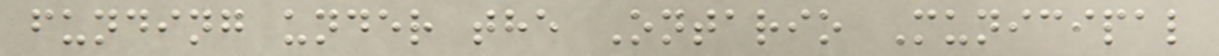funding under the Ontario Municipal
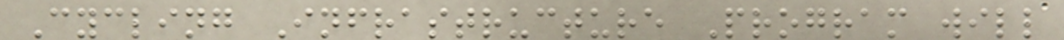Cycling Infrastructure Program will
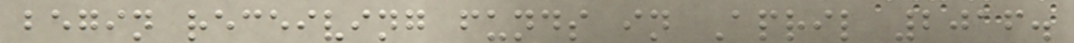begin receiving funds in April 2016.
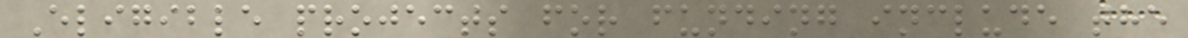Eligible projects for funding include the
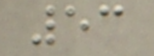53
